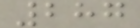287
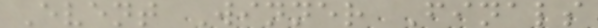Event Winner Finals
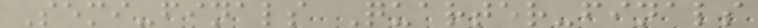Semi-finals Quarter-finals
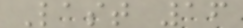Last 16
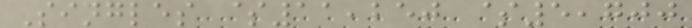Singles $11,250 $5,700
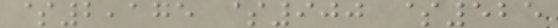$2,175 $900 $525
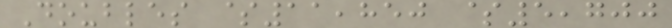Doubles $11,850 $5,700
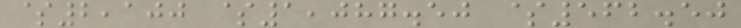$2,100 $1,087.50 $562.50
